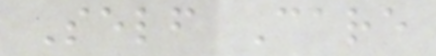Self Care
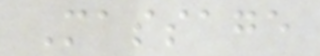Massage
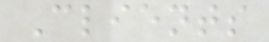Clients
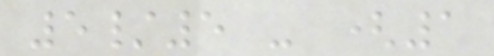5/5 - (1
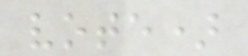vote)
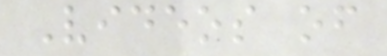Videos of
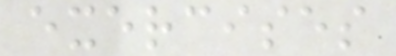exercises
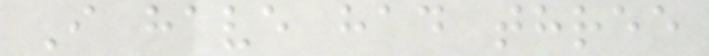I have had three
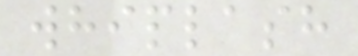whiplash
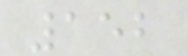152
